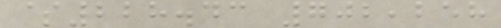$228.43 702,258
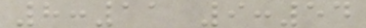8:11 9:54
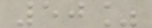50%
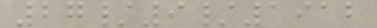27/9/1912
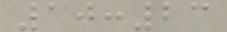10:23
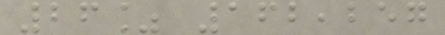26% 162,257
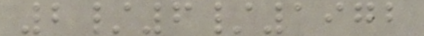2/6/1972
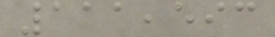111,593
